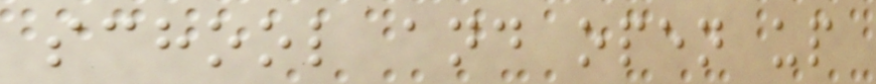school and open up
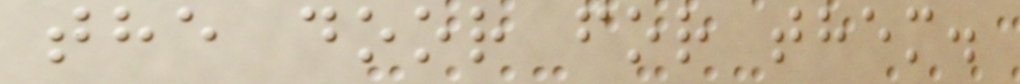the door for them.
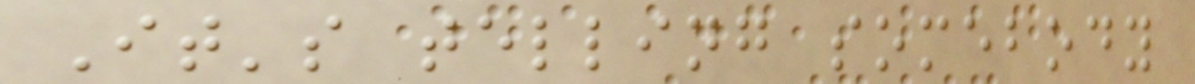It's telling somebody
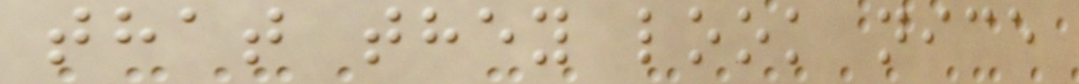that they look nice
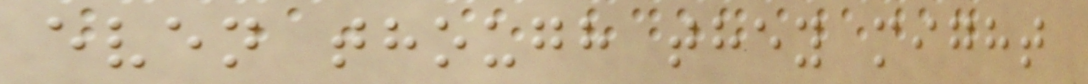even though they might
